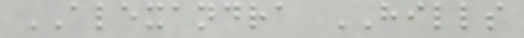ALEXANDRA HILLS
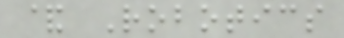& Robotics
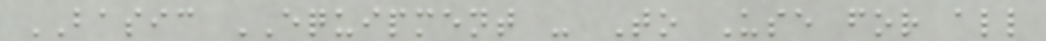BASIC EQUIPMENT - To Use for all
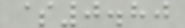$0.80
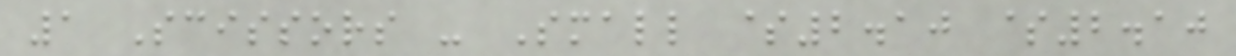1 Scissors - Small $2.10 $2.10
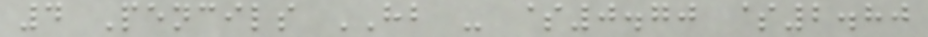4 Pencils HB - $0.70 $2.80
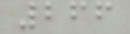266
